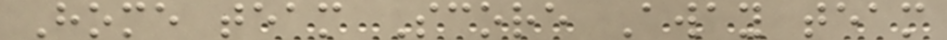Home team Score Away team
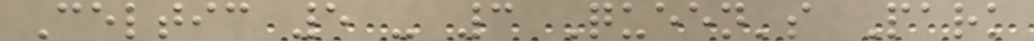Celtic 5 - 3 Queen's Park
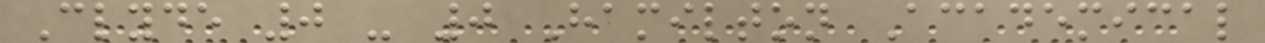Clyde 0 - 0 Hamilton Academical
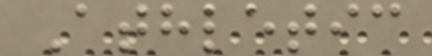Athletic
